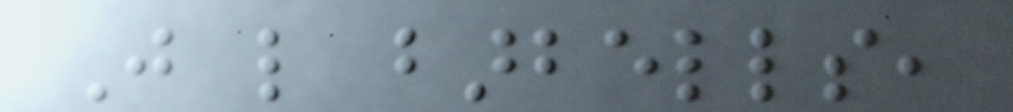Just like barbells,
